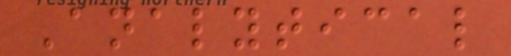Analytical
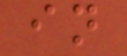in
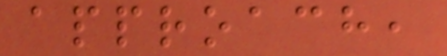approach,
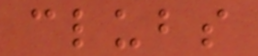clubs
